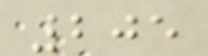205
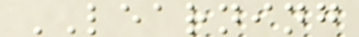LEARNING
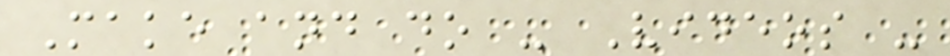Make and do - Videos -
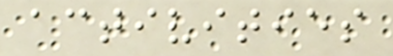activities
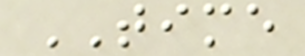TIME
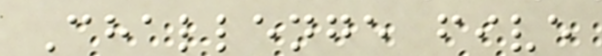Challenge five
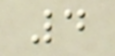4
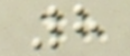8
